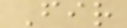Fir
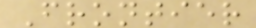Frontier
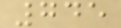745
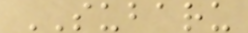SUBARU
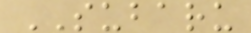SUBARU
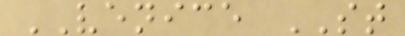VENICE ST
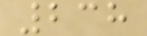238
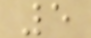5
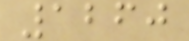1260
